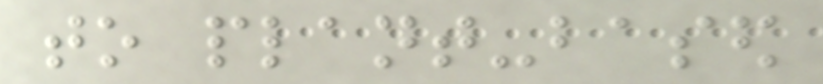to plant-based
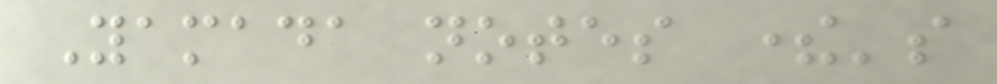Yamada notes there's
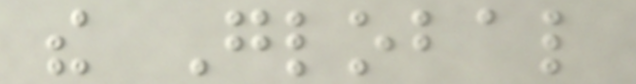the Global
